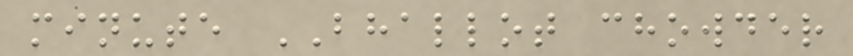minute BHALLOT chowder
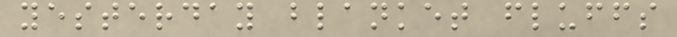yesterday blanket fluffs
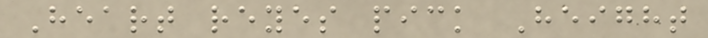Heart reyes pick Height
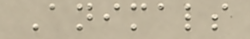Animals
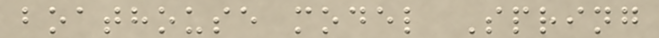boathouse model Spring
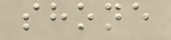shone
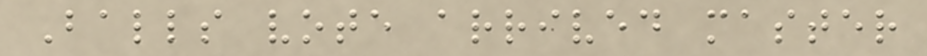Balls vote arrived master
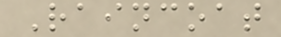Raincoat
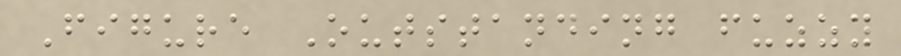Figure Outstanding fuzzy
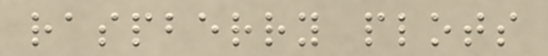raspberry plots
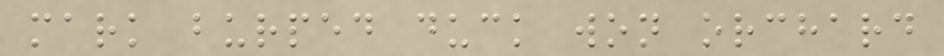mark burped duck won orchard
